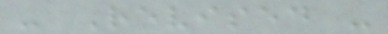- Revised -
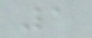1
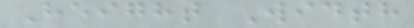Height Width
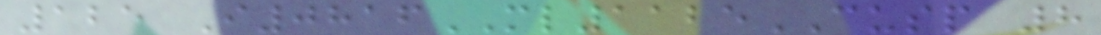125 I0816ML1125CUSP 8
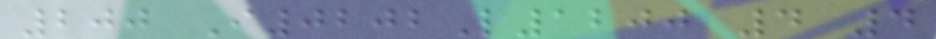200 I0202L1200 4 4
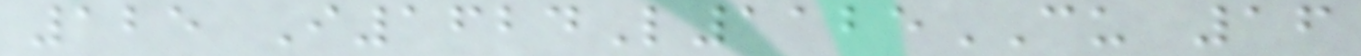125 I1624L1125CU 16
